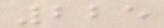225
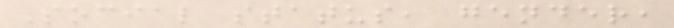Social status, gender,
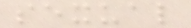sexual
